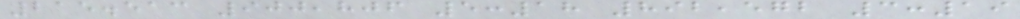215.513 900,806 5:18 892,572 3:19
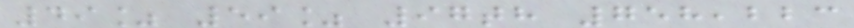49% 59% 97th 758,223
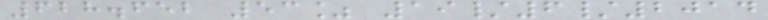628.652 53% 19/6/2014
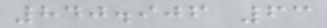840.906 63
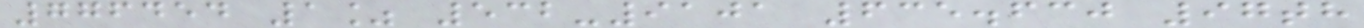776454 1% 532-9101 635.630 97th
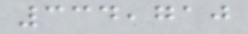334,710
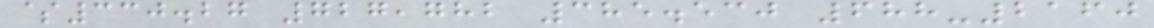$330.27 727,782 385.530 688-2160
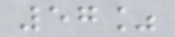57%
